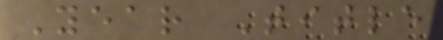Year Title
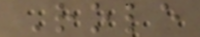Role
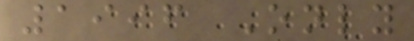1996 Only
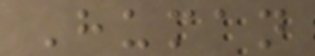Human
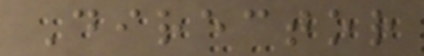Director
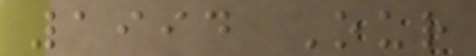1994 Our
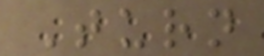Turn
